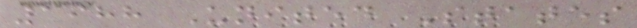1988 United States
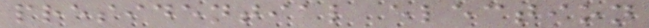presidential election
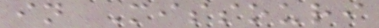in Missouri
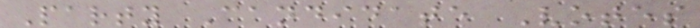Party Candidate Votes
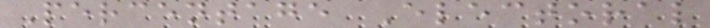Percentage Electoral
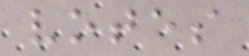votes
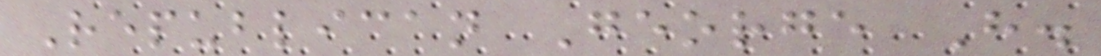Republican George H.
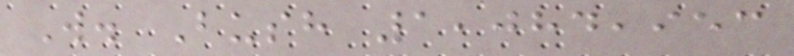W. Bush 1,084,953
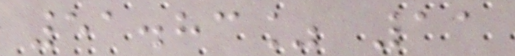51.83% 11
